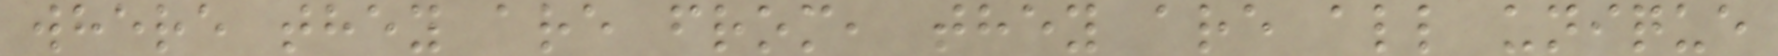where they are from, they are all unique
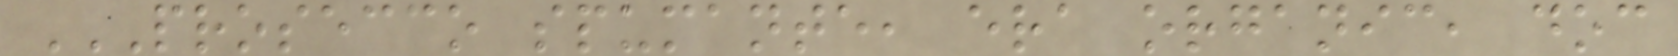PROSECCO SPUMANTE, ERA ORGANIC, DOC
